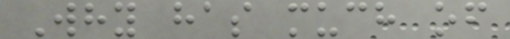Why has much of
